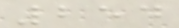254
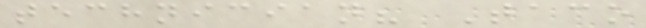technician? Taco
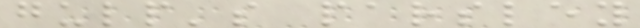gulp's parsley
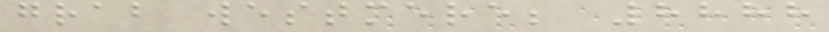grab westmere; 8888
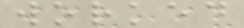worked
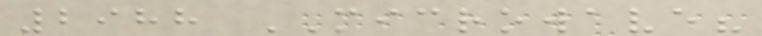2988 MICROWAVE?
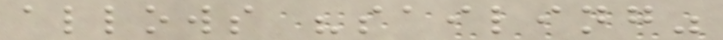allows "sailing"
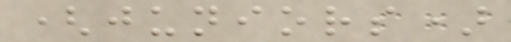(juniors)
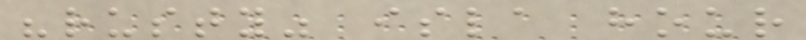"rusty" isla hour
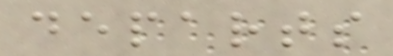departs
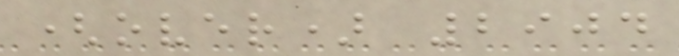(over) 2904
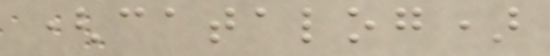(catalog)
